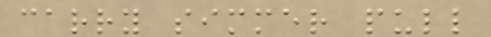carry simmer pull
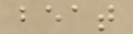beat
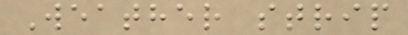Weather strip
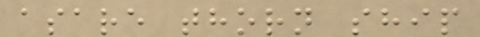asare thorn ship
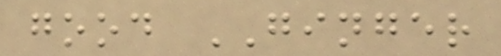good GINGER
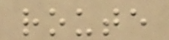route
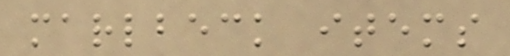marlbeck items
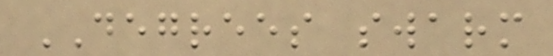DEGREES swarm
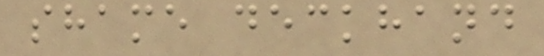shame deckhand
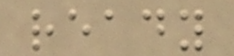ready
